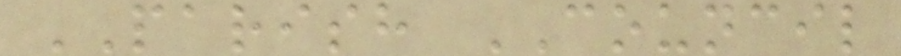PARISH COUNCIL
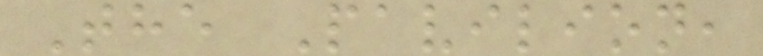The Pavilion,
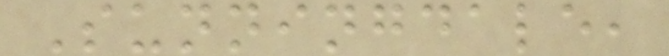Sunningdale,
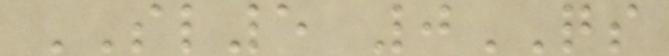SL5 0QS
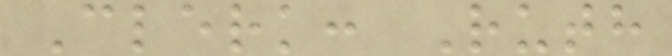Clerk: Ruth
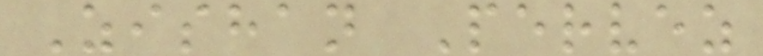Zishan Pervez
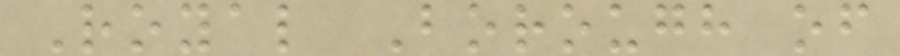Royal Borough of
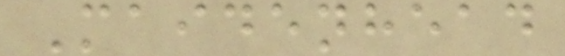Maidenhead
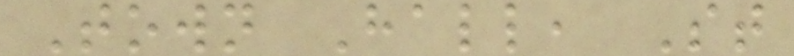Town Hall, St
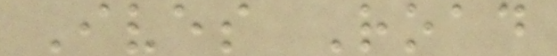Ives Road
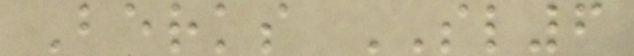Berks SL6
